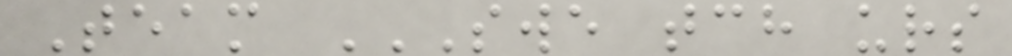Team SWE TCH URS
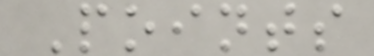Points
